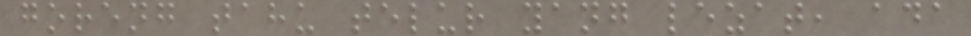goreng tahu telur yang lezat, ada
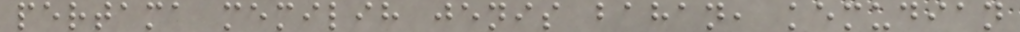pertama memilih jenis bahan, kemudian
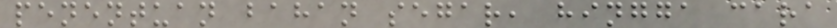penentuan bahan segar, hingga cara
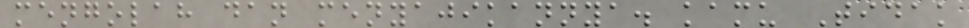mengolah dan menyajikannya. kamu Tidak
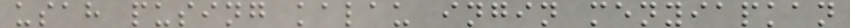usah pusing kalau ingin menyiapkan
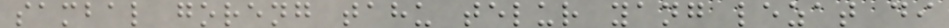sambal goreng tahu telur yang lezat di
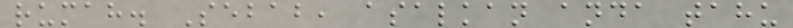rumah. Sebab, asalkan anda tahu
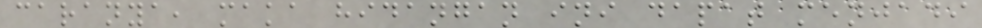caranya, maka hidangan ini dapat menjadi
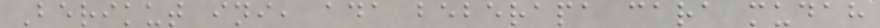Berikut ini, ada beberapa cara mudah
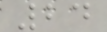24
